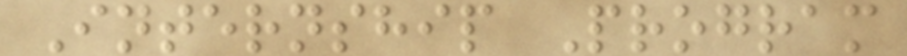Internship Program
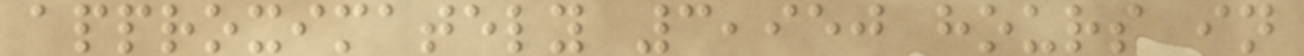approximately 3,950 hours in
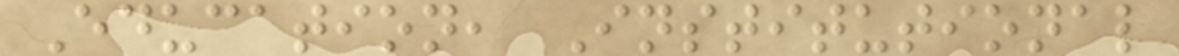Education, Institutional
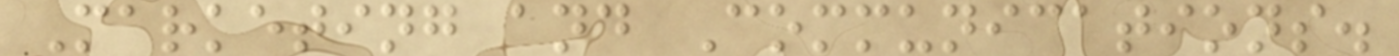Marketing and Communications.
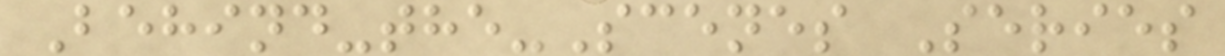Behind-the-Scenes Series
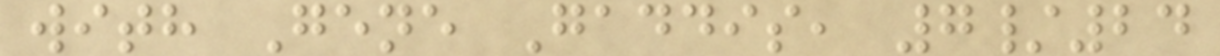with Gene Gaddis, 7/24
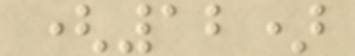(12)
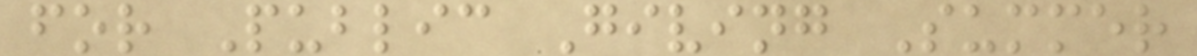for Public Giving Summer
